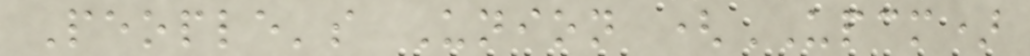People's Union (UPCM)
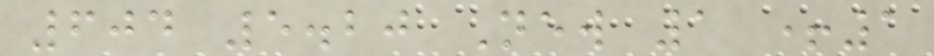604 5.20 New 1 +1
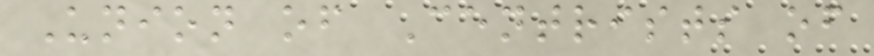Union of Centrists of
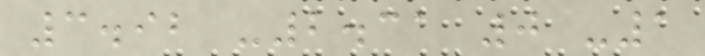3.92 -2.31 0 -1
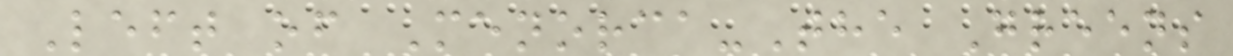Left of Menorca-The Greens
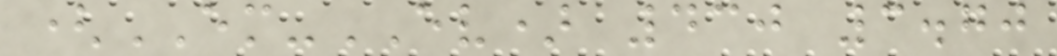(EM-EV) 430 3.70
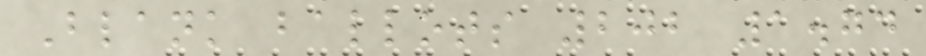Blank ballots 202 1.74
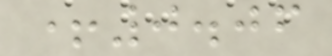+0.06
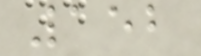152
